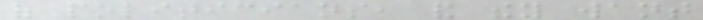of politicians, and they want
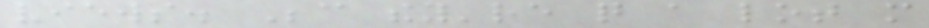views. Because they're quite a lot more
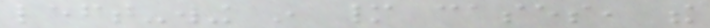left-wing in many cases, the
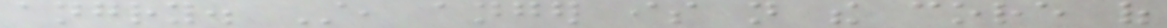angry. Still, anger is not the core of
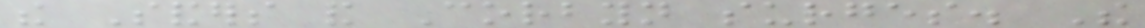the Sanders and Corbyn surges. The
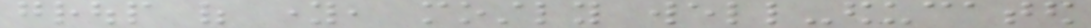group of young, mostly well-educated
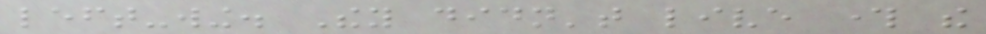left-wing. They didn't live through the
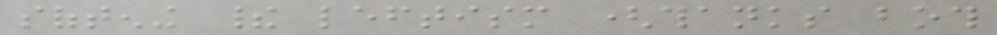softening their leftism (thanks both
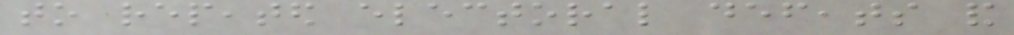to repeated electoral defeats and
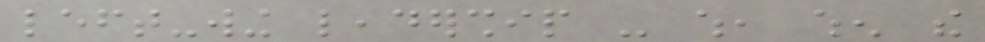left-wing leadership - which, when the
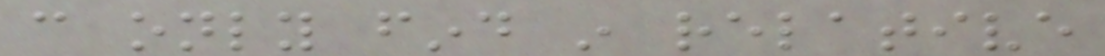can only find in relative
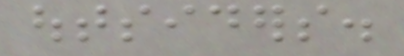outsiders.
